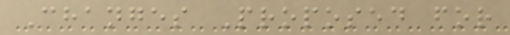Changes Proposed for
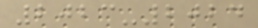2023-2024
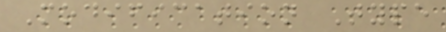Modification Type
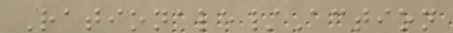Rationale/Action
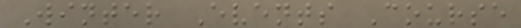Winter Events Course
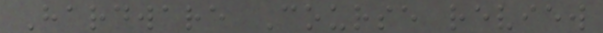Hardware Course review
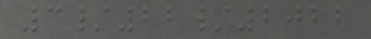3/22/2022
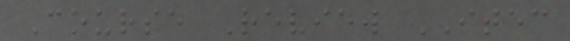Course Review ITEC
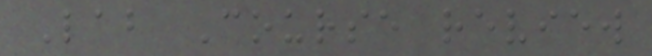Lab Course review
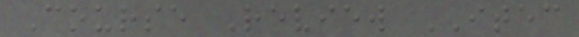Course Review ITEC
